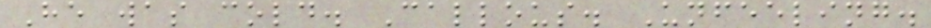He was cold. Callous. Unfeeling.
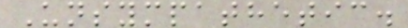Unsympathetic.
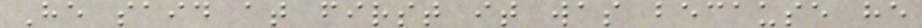He said at first it was because he
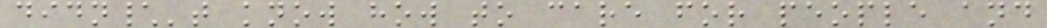didn\'t know how to care for people and
